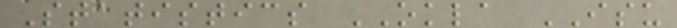Statistics OKLA ISU
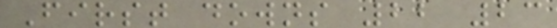First downs 22 23
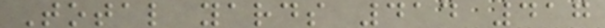Total yards 414 417
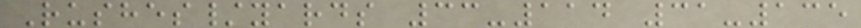Rushes/yards 33-114 31-135
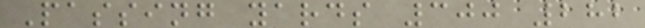Passing yards 300 282
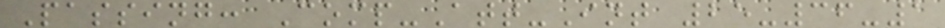Passing: Comp-Att-Int 25-36-1
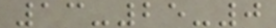13-25-0
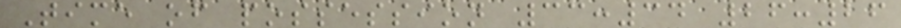Time of possession 33:34 26:26
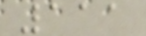111
